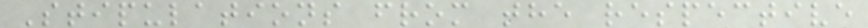Stipulations from the respective
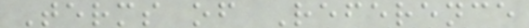Terms of Reference
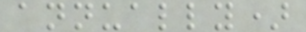annually)
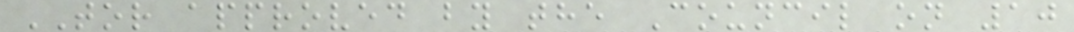TOR approved by the Council on 10
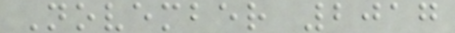November 2017
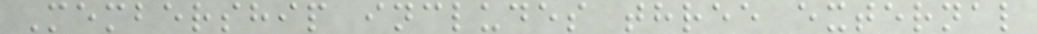Membership includes three external
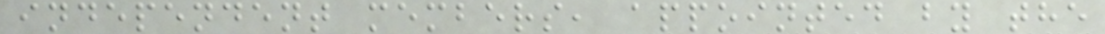independent members, appointed by the
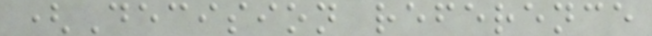(Decision reference
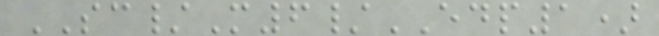SC/M6/EDP1)
